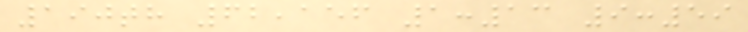190th 62,156 1:13 9:59
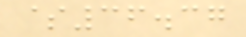$36.37
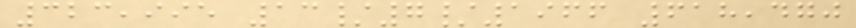323,995 13/7/1966 618,470
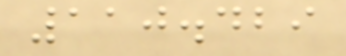110.429
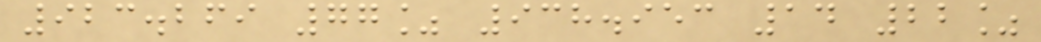923.269 77% 938.953 14 22%
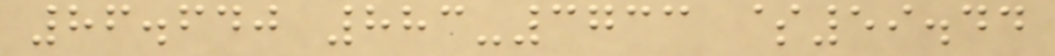86.640 883-3733 $59.44
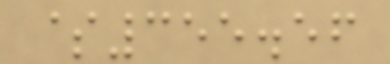$355.56
